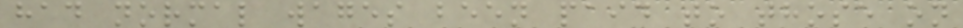had normal wages been paid to those on
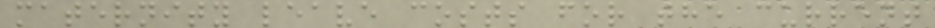maternity leave costs for the current
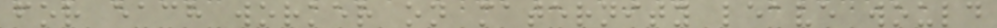for each worker on maternity leave would
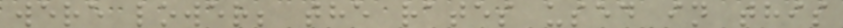were lower; the rates used in this
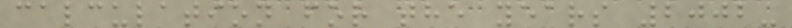calculation for the years 2002-
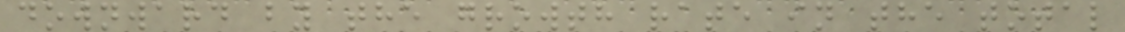downward by the growth rate in the total
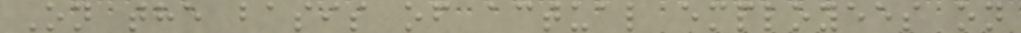On the basis of actual employees on
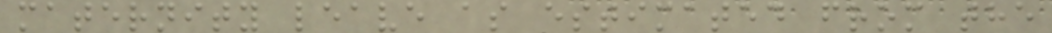maternity leave as estimated from the
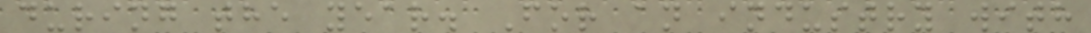during the year. For an industry with
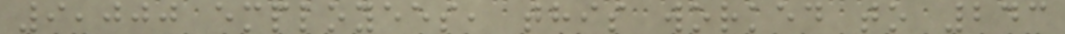9,000 employees, this worked to 243
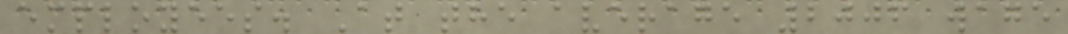employees. At the average 2006 wage
